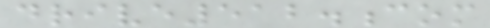drive512.com
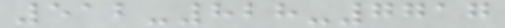512-828-7717
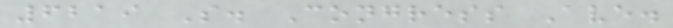6219 S. Congress Ave.
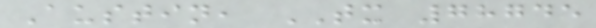Austin, TX 78745
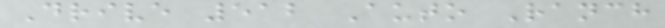Drive 512 Auto Ranch
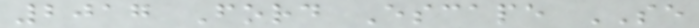2017 Ford Escape SE
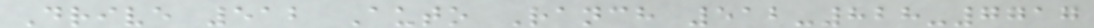Drive 512 Auto Ranch 512-828-7717
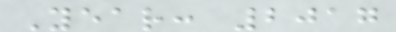Year: 2017
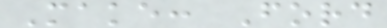Make: Ford
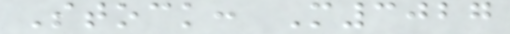Stock: M3027
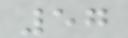57
